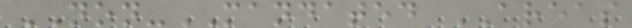NON-MANDATED AREAS
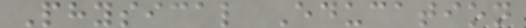Physical Education
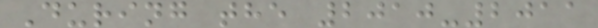During the 2010-2011
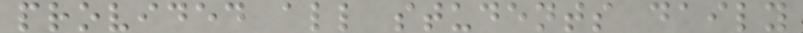provided all students daily
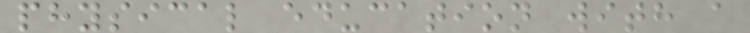physical education with a
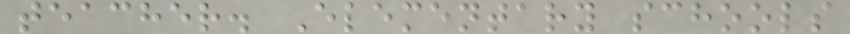teacher. Elementary schools
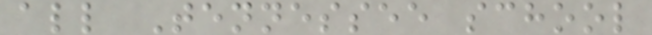all Tennessee school
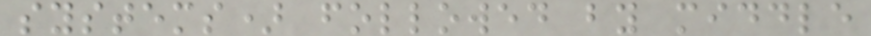systems) followed by middle
